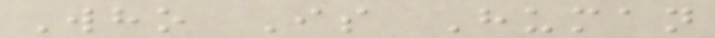Who Is Human
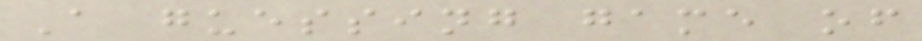A guessing game of
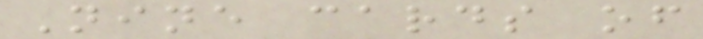Nine cards of
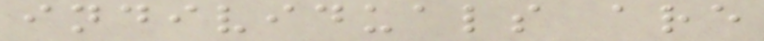individuals are
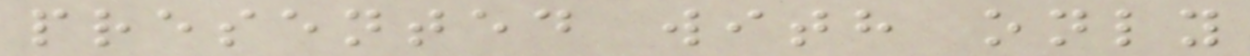presented with only
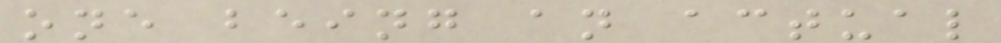one being an actual
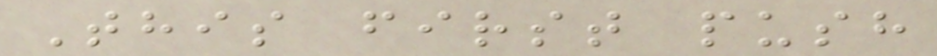This first push
